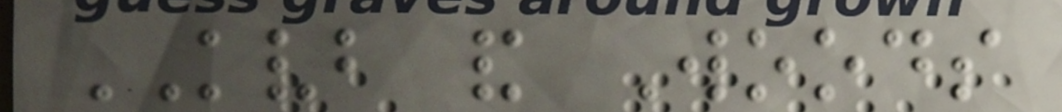KVB and Woods
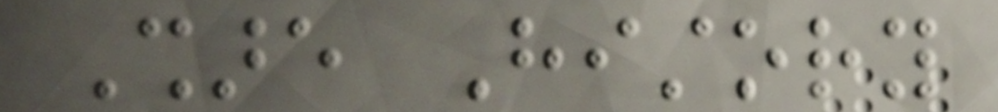Share History
